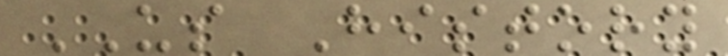US History
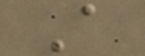A
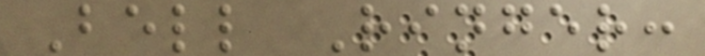Bell Ringer:
